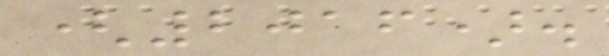(2016).
